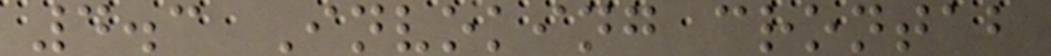4.3 Invoking crontab
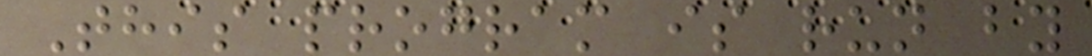This program is run by
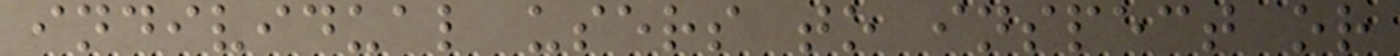individual users to inspect or
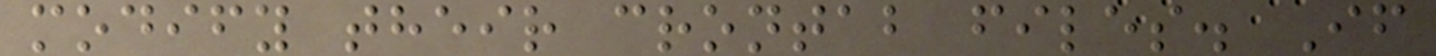modify their crontab files. If
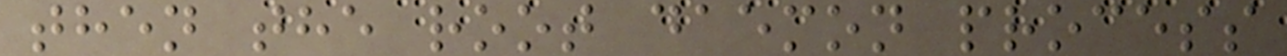then the root daemon process
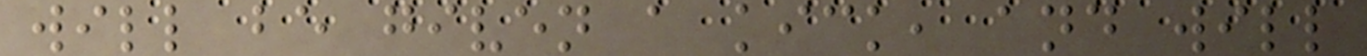will be given a kick, and will
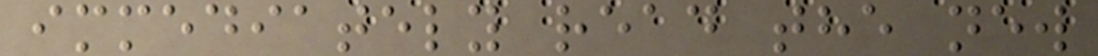immediately read the new
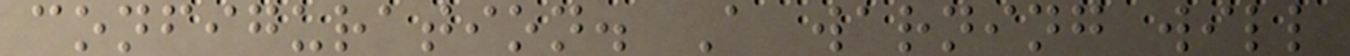configuration. A warning will
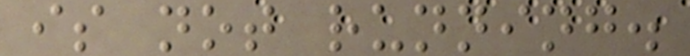is not running.
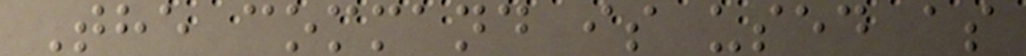The command is used as
